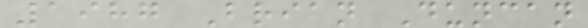1987 Brian Duncan
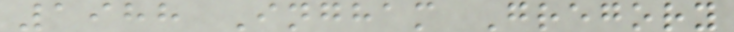1988 Ingham Gregory
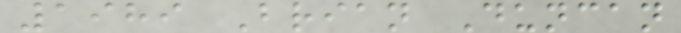1989 Brian Duncan
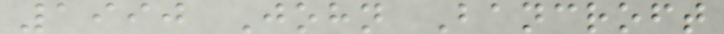1990 John Bancroft
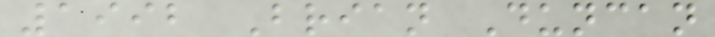1992 Brian Duncan
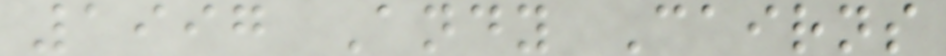1997 Andy Cairns
